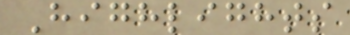Highlights
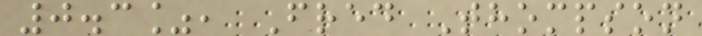0.3%, Fred Thompson
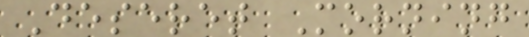Deseret Morning
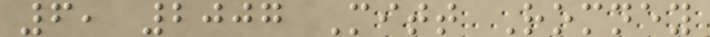6, 2007 Mitt Romney
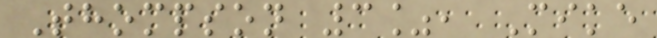Thompson 3%, Mike
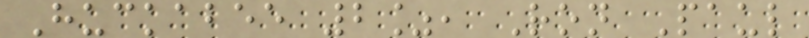Huckabee 2%, Ron Paul
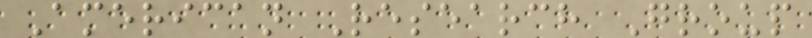American Research Group
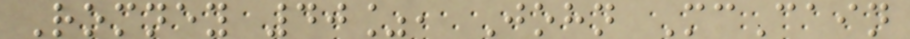Romney 40%, John McCain
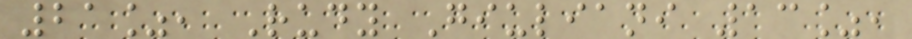21%, Rudy Giuliani 13%,
